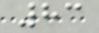83
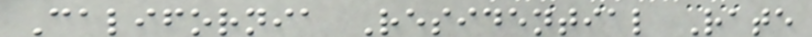California Residential Rate
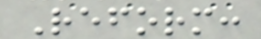Reform:
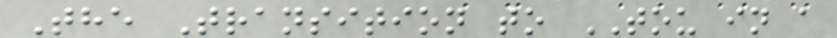The Transition to TOU in a
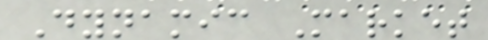Dynamic Market
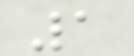1
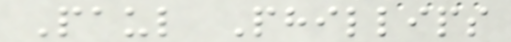Paul Phillips
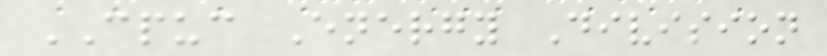CPUC Energy Division
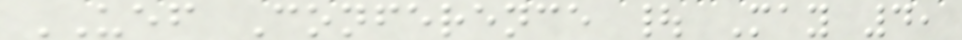UEF Conference | May 4,
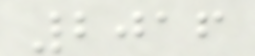2016
